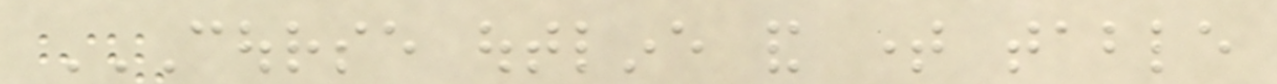COURSE OUTLINE AND TIME TABLE
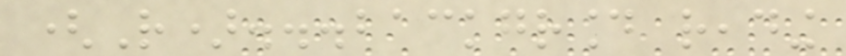(R)...background reading
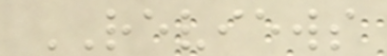REVIEWS
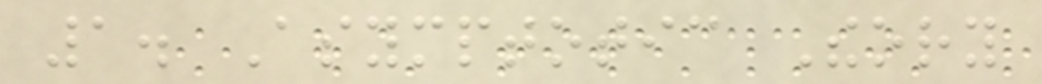1. Asymptotic Theory
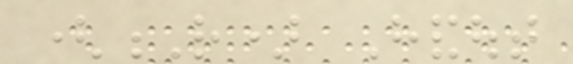(R) Handout
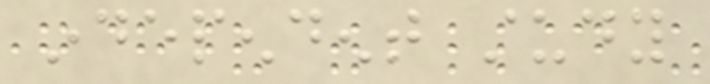independent study
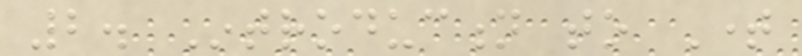2. Introduction to Time
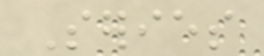Series
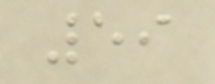59
